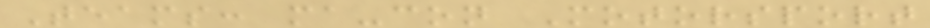Teams: ma-con Motorsport
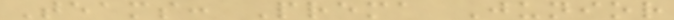Teams: Prema Junior
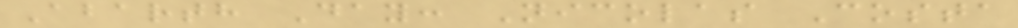Abarth Day: Nicolas Costa
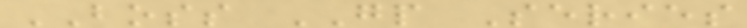BOSS GP Series
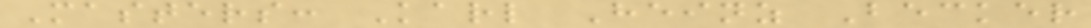Masters: Karl Heinz Becker
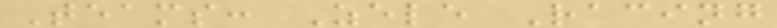Teams: Zele Racing
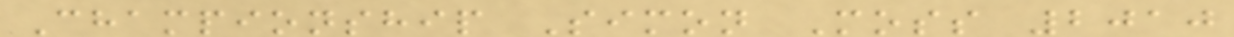Championship Simon Moss 2010
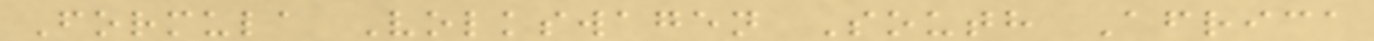Formula Volkswagen South Africa
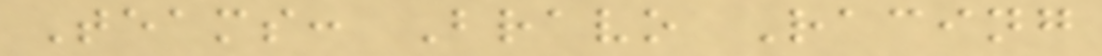Teams: Bravo Racing
